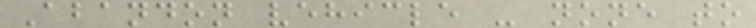Abandon vehicle - none to
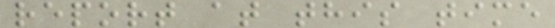report at this time
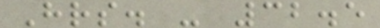Hrs. - 32.5
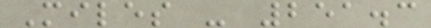Miles - 251.3
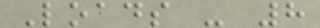Loads - 8
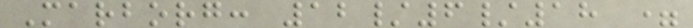Marborg: 12/6/18 =
